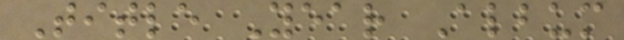Title Year Album
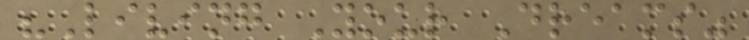"Living Your Dreams"
